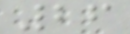26
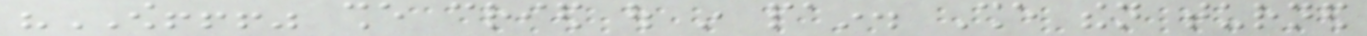"OW!!!" she cried out in pain. She then turned
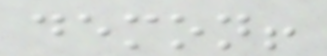demon!
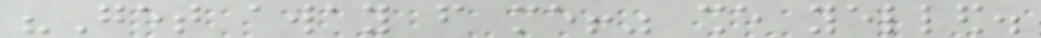"Get away from me!" she yelled.
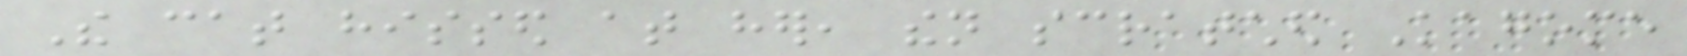The cat hissed at her, then scratched Kagome
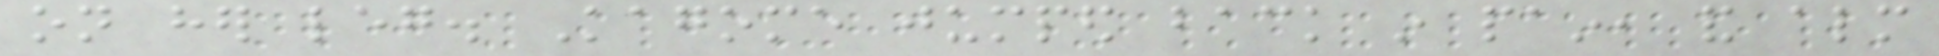on her leg. Kagome jumped back in pain, and almost
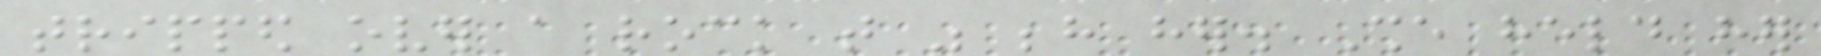tripped over a rock that was behind her. She held her
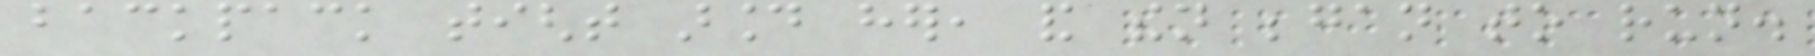backpack tight around her, and then began to run.
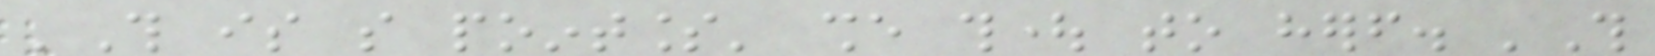'This is so pointless' she thought to herself. 'This
